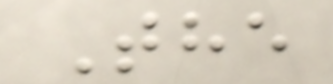The
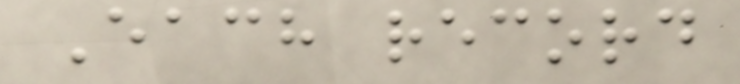Each record
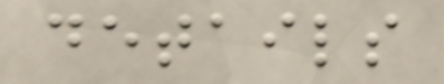details
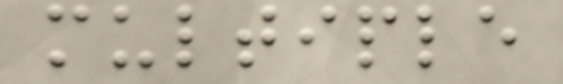multiple
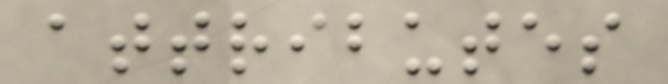attributes
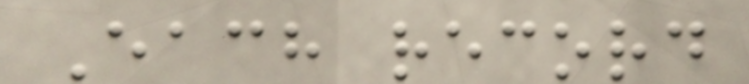Each record
